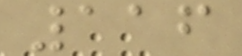116
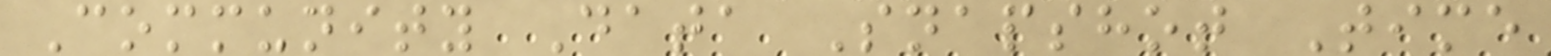Community Data Snapshot Time
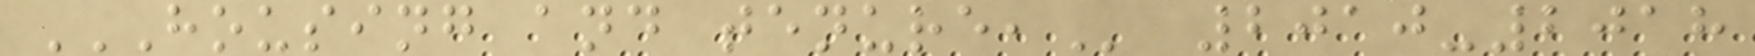HOUSING AND TENURE, 2010-2018
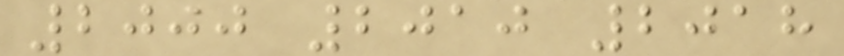2000 2010 2018
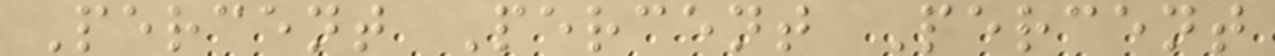Percent Percent Percent
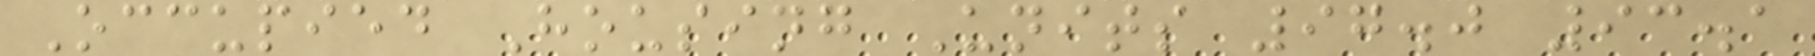Occupied Housing Units 97.0 93.1
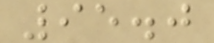95.0
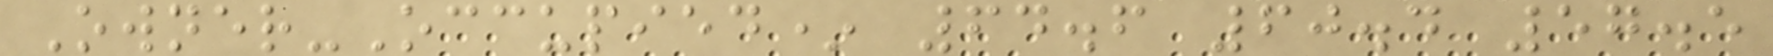Owner-Occupied* 64.6 60.4 57.5
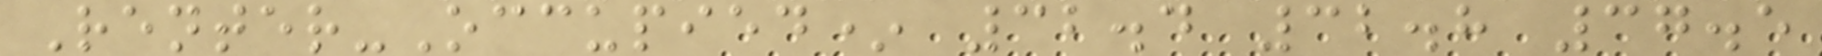Renter-Occupied* 32.4 32.8 37.5
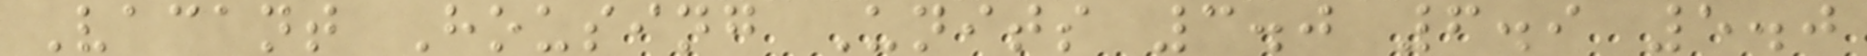Vacant Housing Units 3.0 6.9 5.0
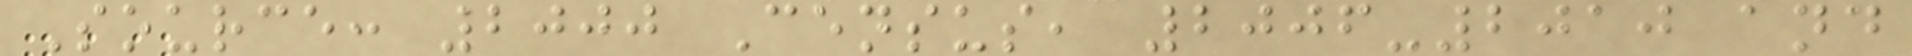Source: 2000 Census, 2006-2010 and
